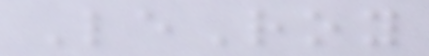LeRoy
